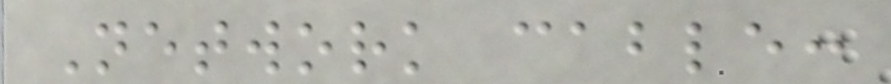Network cable:
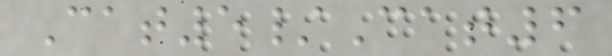Cat5/Cat6
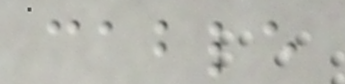cable
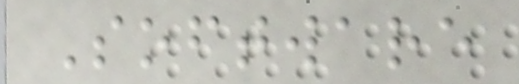Software
